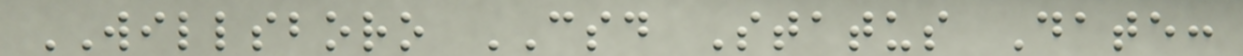WILLSBORO CSD Status Date:
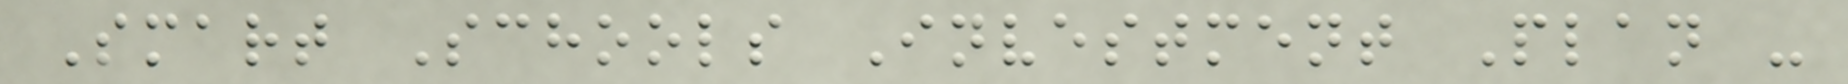Smart Schools Investment Plan -
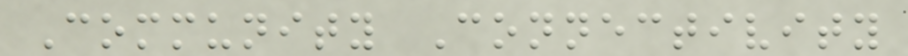Community Connectivity
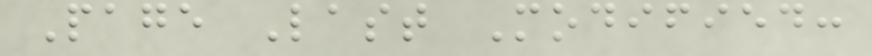Page Last Modified:
